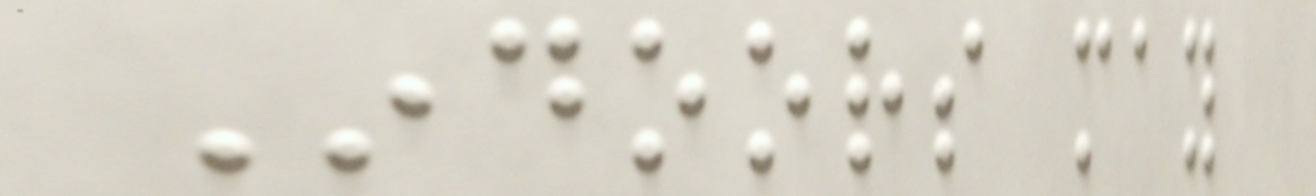Indoors may
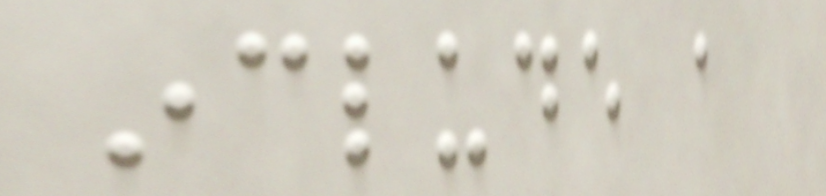include a
